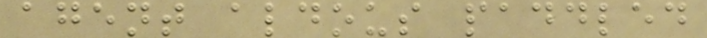agent aldous paddled
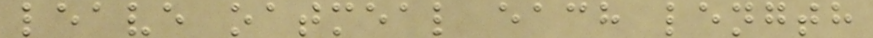leave oatmeal each length
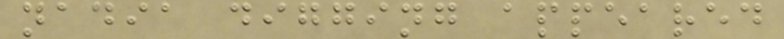nadia digging appeared
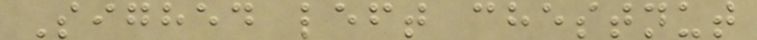Sighed left chestnut
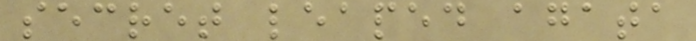secret leaped agata
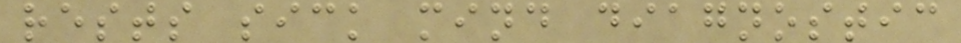rests sick mind diagnostic
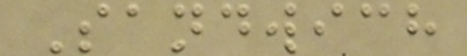Sandwich
